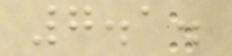7.1.
